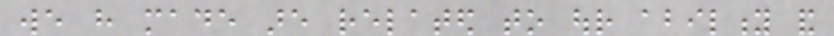we have made are related to our ability and
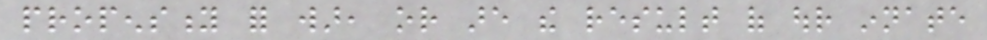propensity for war, or are the result of our innate
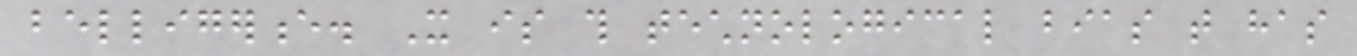belligerence. It is this technological bias that has
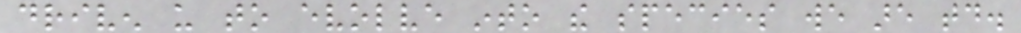driven us to evolve into the species we are today.
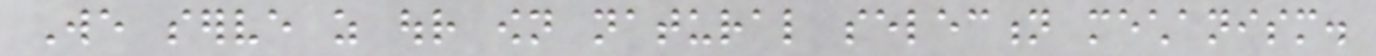We serve as our own natural selection mechanism.
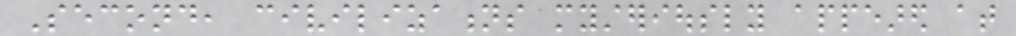Second, civilizations mysteriously appeared at
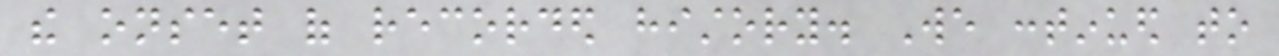the onset of recorded history. We continued to
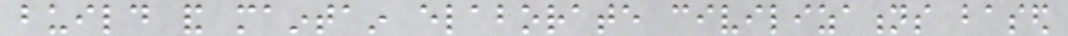build and maintain elaborate civilizations based
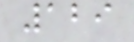129
